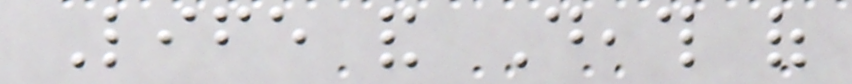Life and Death of
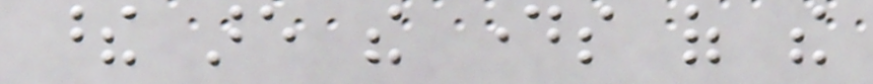these are the days of the
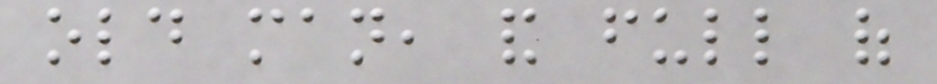old man, and full of
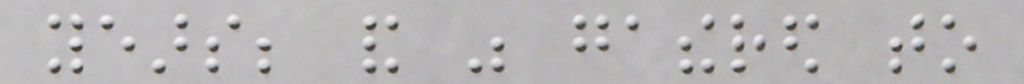years; and was gathered to
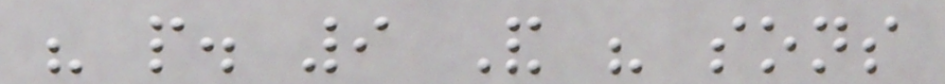his people. 9 And his sons
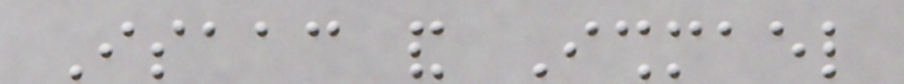Isaac and Ishmael
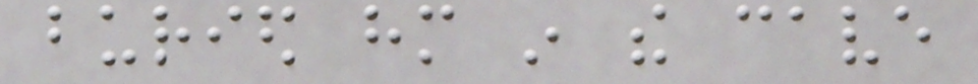buried him in the cave
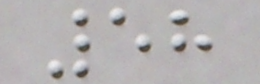58
